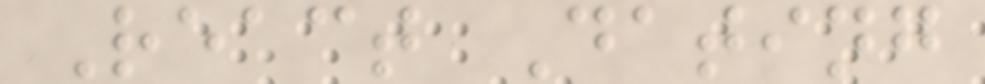React Dating
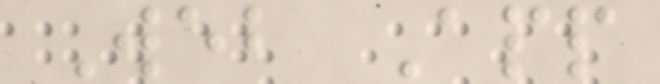Web App
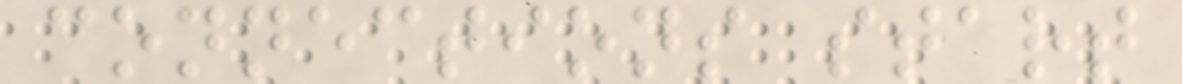connections start
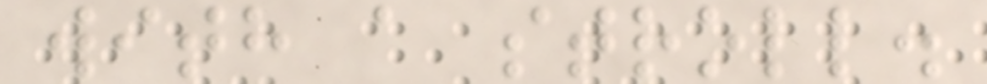with a stroll.
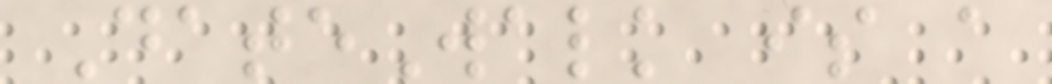DateWalk is a
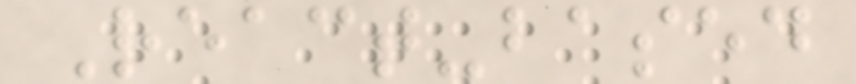React-based
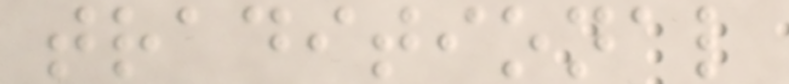traditional
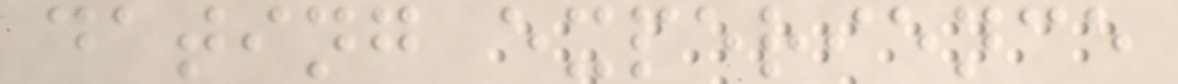dating experience
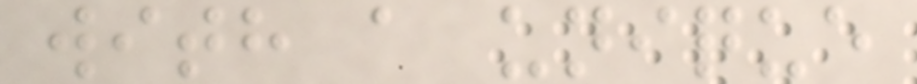with a unique
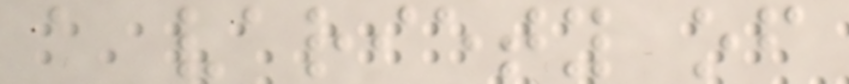a variety of
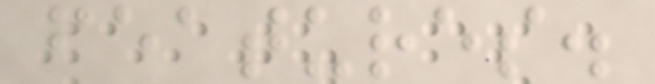features.
